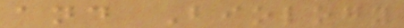and Biology
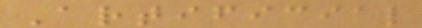Artificial
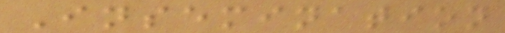Insemination
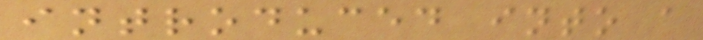introduced into a
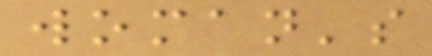woman's
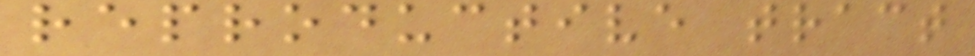reproductive tract
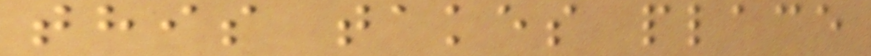this takes place
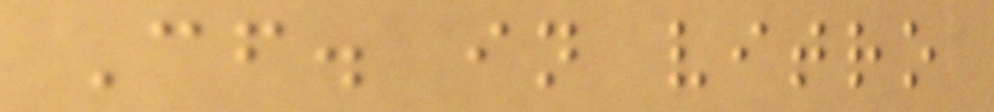Cf. in vitro
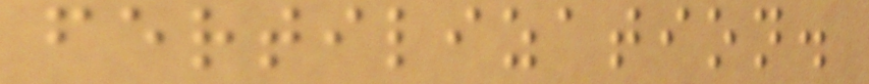fertilization.
